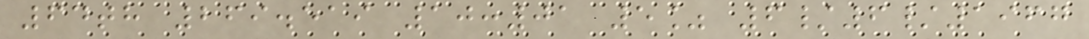64th 269.519 10:01 5% 6/6/1967
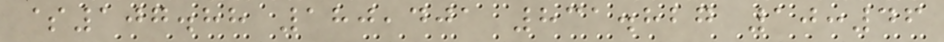$107.88 180,401 831.827 10:46
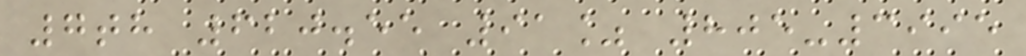7th 620.55 91% 805-3995
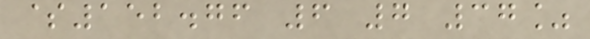$152.76 6 7 37%
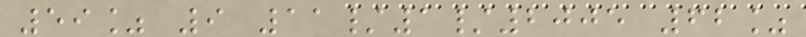59% 9 11/1/2005 62%
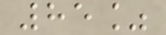85%
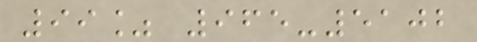99% 965-5102
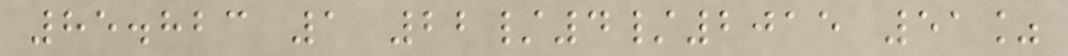85.823 1 22/4/2015 51%
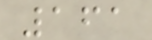161
